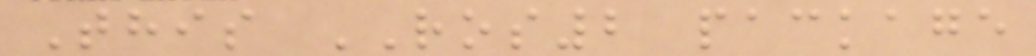This ROS2 package
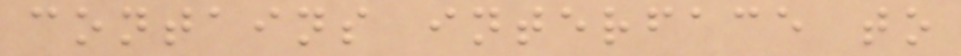contains interface to
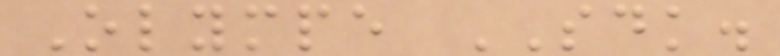Olympe SDK.
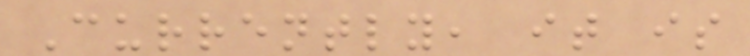Currently, it is
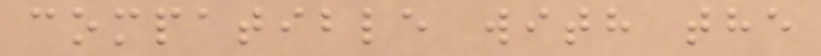compatible with the
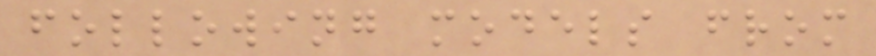following models from
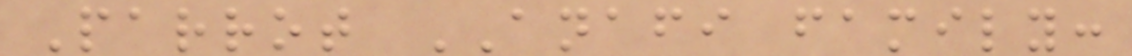Parrot ANAFI family:
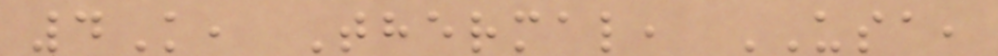4K, Thermal, USA,
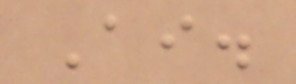Ai.
